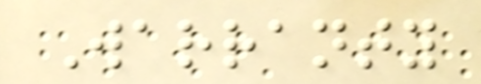Warranty
